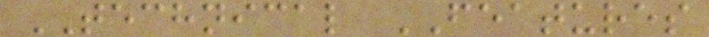TECHNICAL FEATURES
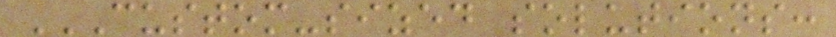CUSTOM-SIZED SOLUTIONS:
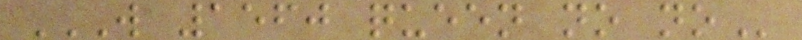W 1560 QUEEN NO NO
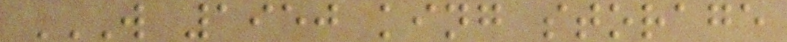W 1950 KING STORAGE
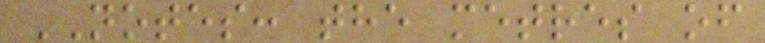NOTES: the metres of
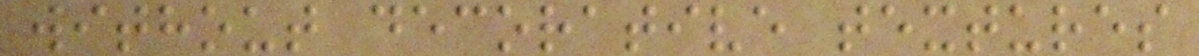without decorative textures
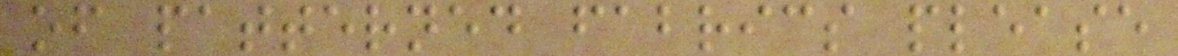of patterned fabrics please
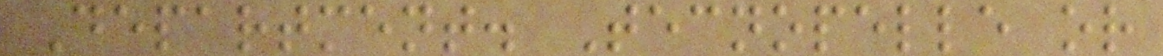Department. Tecnopelle or
